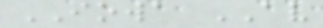IOWA AV
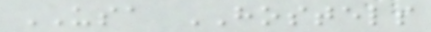USA HOSTELS
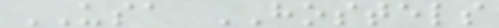USA HOSTELS
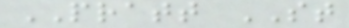PRATT ST
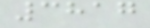3817
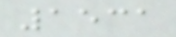1531
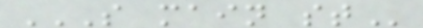S MAIN ST
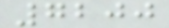7200
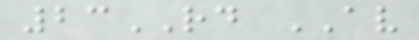23RD AV
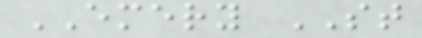EMERY ST
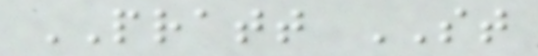PRATT ST
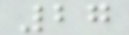27
